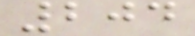204
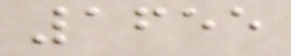1655
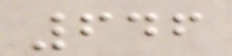646
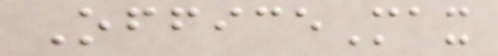OfficeMax
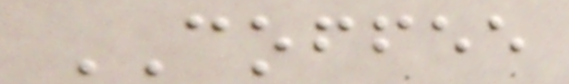COFFEE
